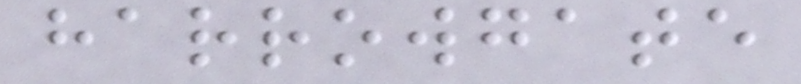harrowgate
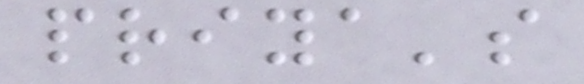priya's
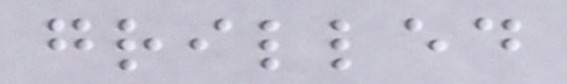grilled
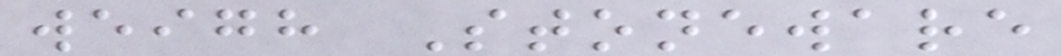weigh Stoneware
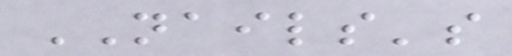NAILS's
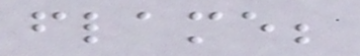flame;
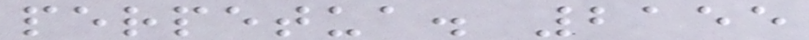perpetua. 2155
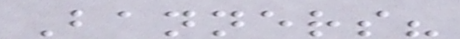Banners?
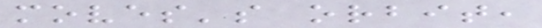moves's orbit,
